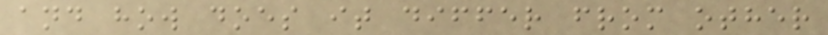and how does it differ from other
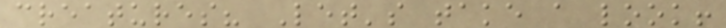creatures? Let's take a look!
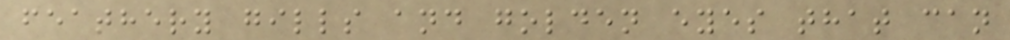feathery gills and golden eyes that can
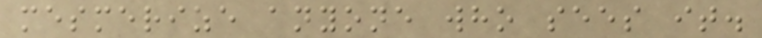mesmerize anyone who sees it.
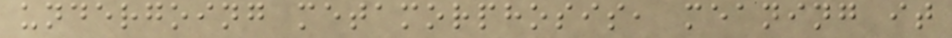undergoing metamorphosis, meaning it
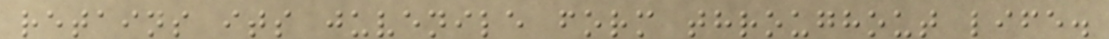retains its juvenile form throughout life.
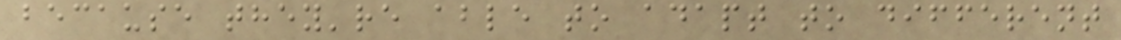because they're able to adapt to different
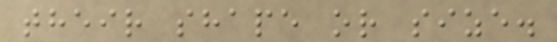their shape or size.
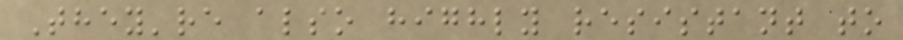They're also highly resistant to
